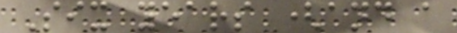Six years (and a
